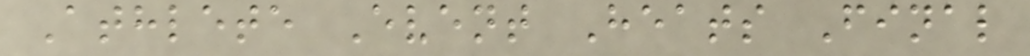Athlete Event Heats Final
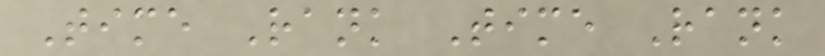Time Rank Time Rank
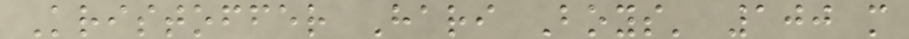Kristoffer Hari Boys' 100 m
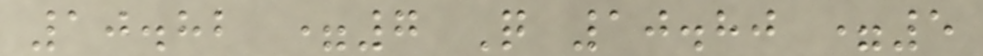10.82 =7 Q 10.80 =5
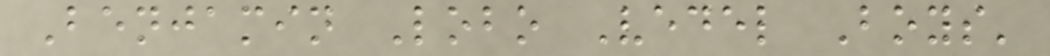Benjamin Lobo Vedel Boys'
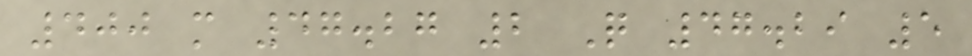400 m 47.27 2 Q 47.29 5
